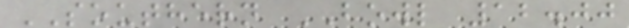SOUTHERN BOWL 12.00
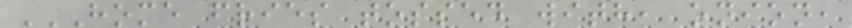HOME FRIES TOSSED WITH, ONION,
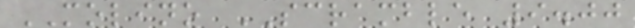MOLINO SCRAMBLE 9.00
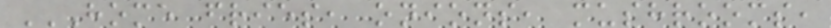HOME FRIES, ONIONS, MUSHROOMS,
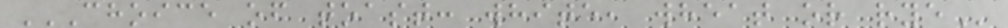CHOICE OF TOAST: WHITE, WHEAT OR RYE
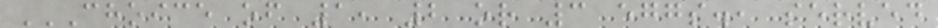CHOICE OF 1, 2 OR 3 EGGS., SERVED
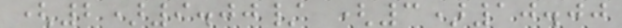(2)9.00/ (3)10.00
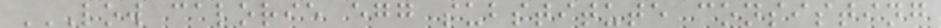LOW CALORIE EGG SUBSTITUTE CONSISTING
